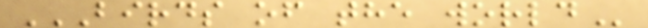BIRDS OF THE WORLD
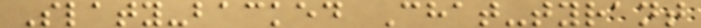Slaty-backed Chat-tyrant
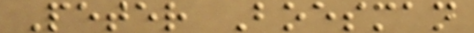Peter Boesman
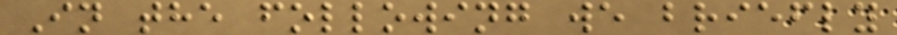In the following we briefly
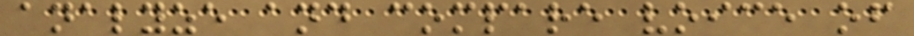analyze and compare voice of
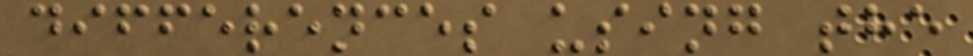differences using the
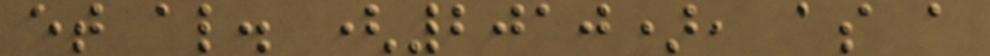et al. (2010), as a
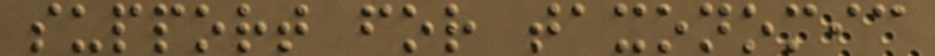support for taxonomic
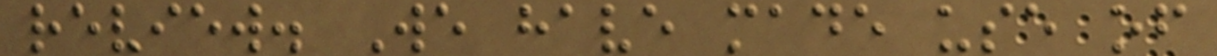review. We have made use of
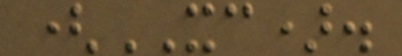(XC).
